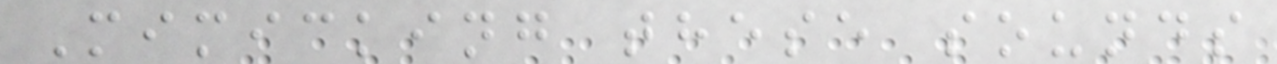Mimicking these sounds
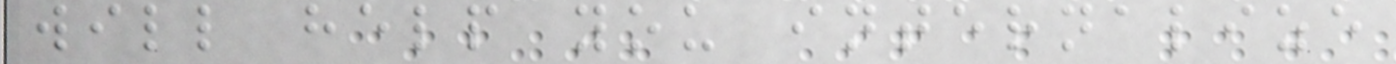will help you internalize
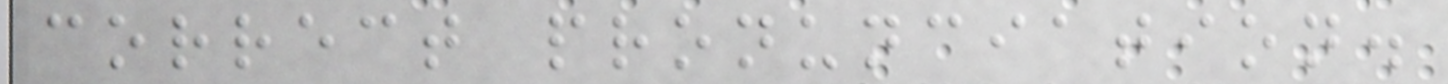correct pronunciation.
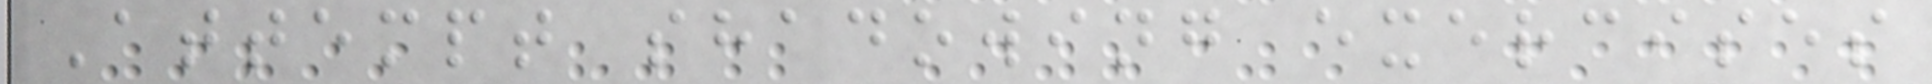Attempt shadowing exercises
